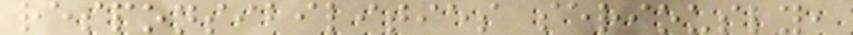responsibilities seriously,
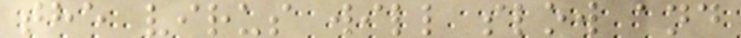the virus will slow and
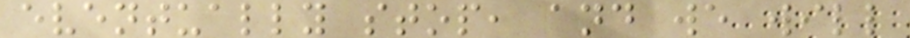eventually stop, and we will
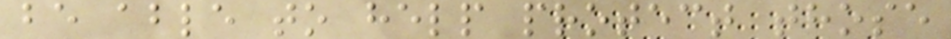be able to help protect those
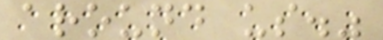around us."
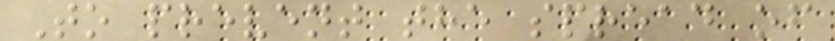To prevent the spread of
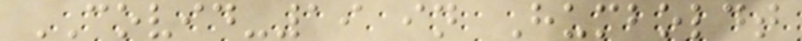COVID-19 in Humboldt
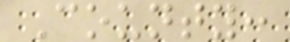County:
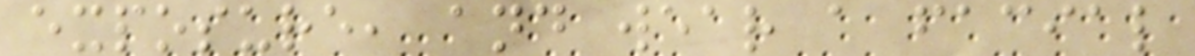exposure, and wear a facial
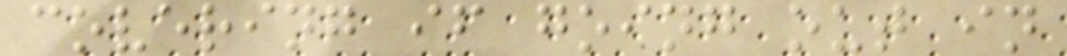covering if going out in
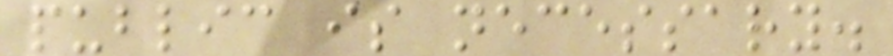public is necessary.
